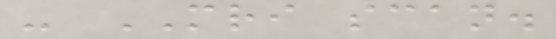- MRI scan.
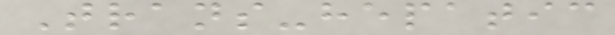Trans-hepatic
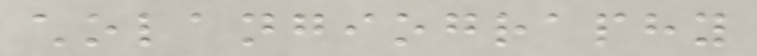cholangiography
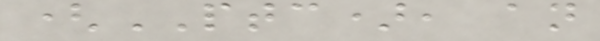(PTC), an
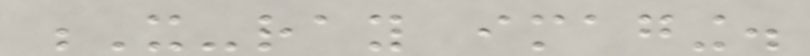X-ray imaging.
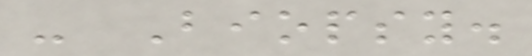- Biopsy.
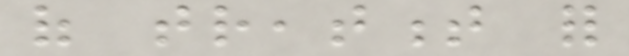of treatment for
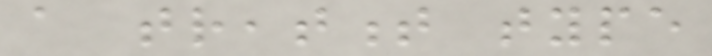a treatment type
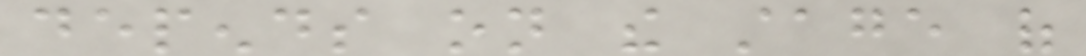depends on the stage of
